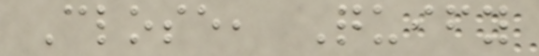Close, Quify
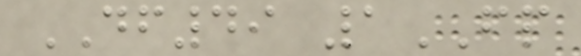DF49 1FP
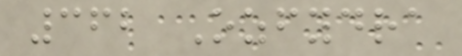362 Ozfydra
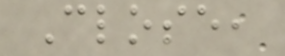Close,
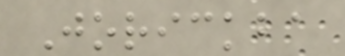Jorickba
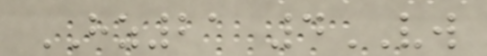HZ21 4VW
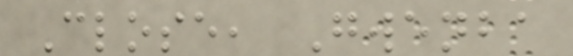Close, Gwenba
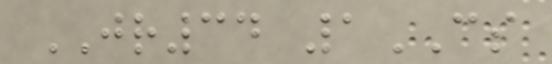JR34 1CS
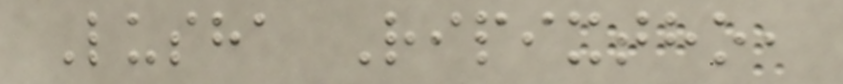Lusha Ripixtho,
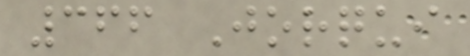366 Jorqui
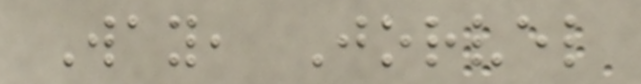Way, Jorvel
